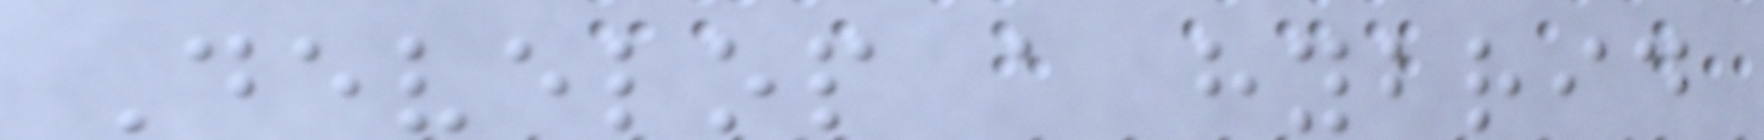Develop a hybrid
